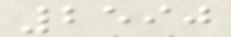2590
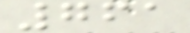761
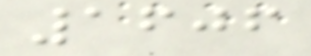1606
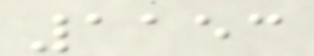1153
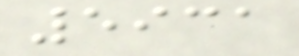5931
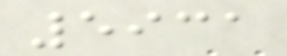5931
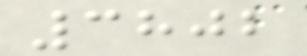3802
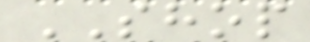SHOP
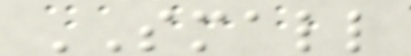SMALL
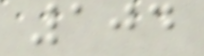104
